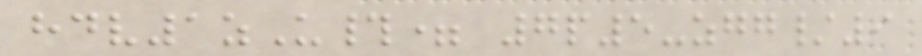hdv1zU#= 7p5-zgg/9
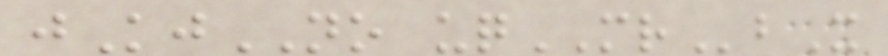jKjNO uqMRbX
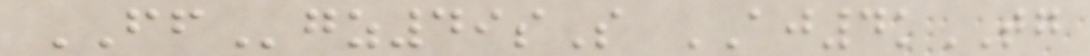FFgz49sS AJ4kTG
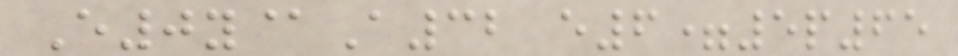E0y@A32 e6=5p65
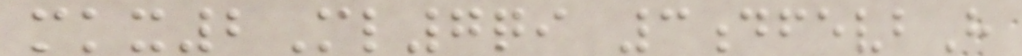mkx2Ml7qi 3dfevbH
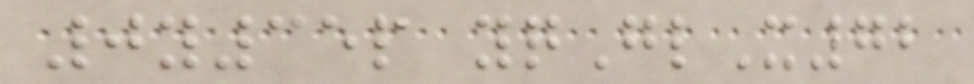0y35p yqGlX72
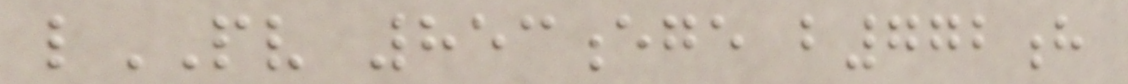lPV 853ege b772h
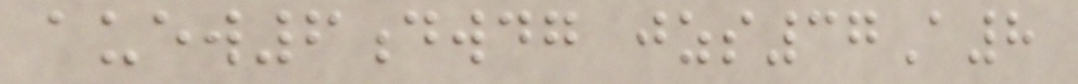auew6dwdg jzs37A8
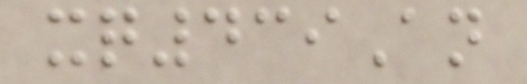xq439An
